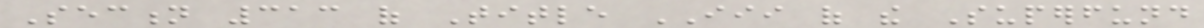Section 313 of Title III of the Superfund
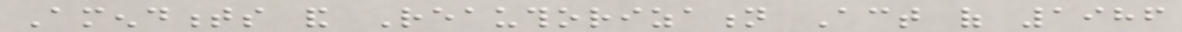Amendments and Reauthorization Act of 1986
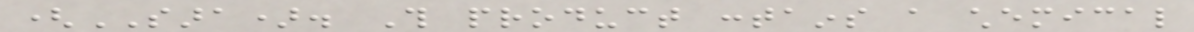(SARA). This product contains a chemical
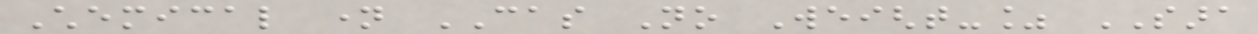Chemical name CAS No Weight-% SARA
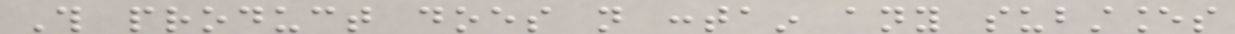This product does not contain any substances
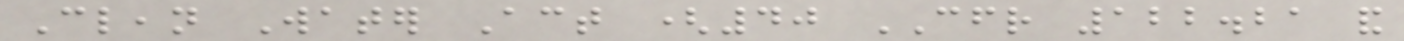Clean Water Act (40 CFR 122.21 and
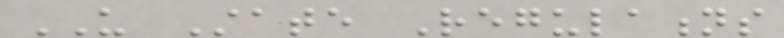US State Regulations
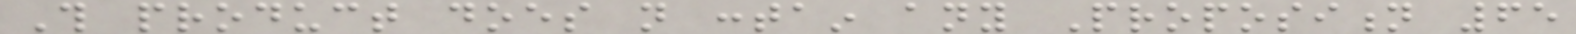This product does not contain any Proposition 65
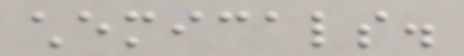chemicals.
